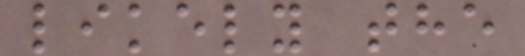likely the
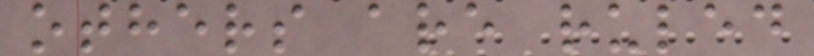others are ruled
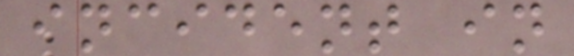incident in
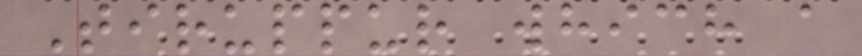Tiruppur which a
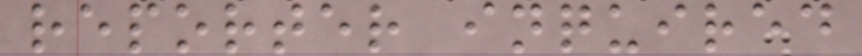reporter inquired
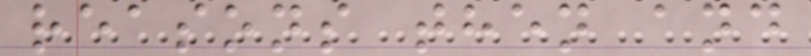reasons then and
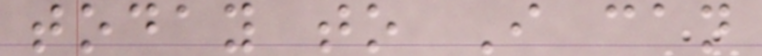today to I can
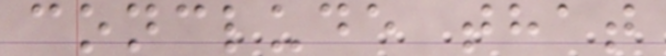conclude that
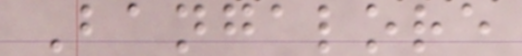Bangalore
